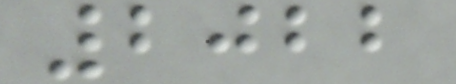2022
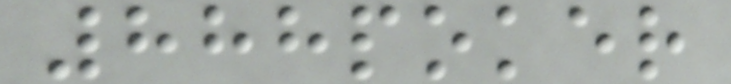888poker
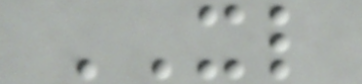XL
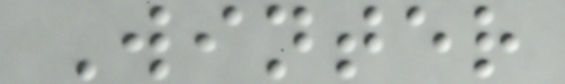Winter
